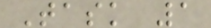Task 1
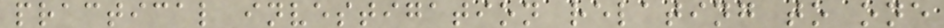practical investigation relating to one
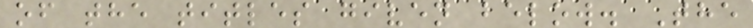of the titles given below. The
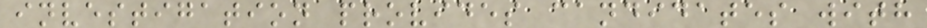investigation provides candidates with
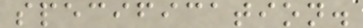specification.
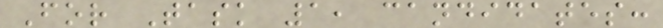For Task 1, candidates:
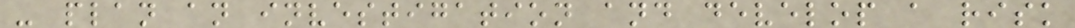- plan an investigation and develop a risk
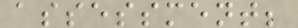assessment;
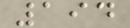194
